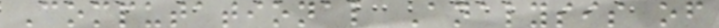Computational Analysis of
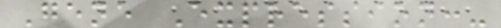Gene Expression:-
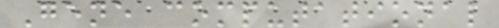Gene computational
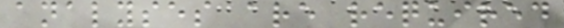analyses are required
